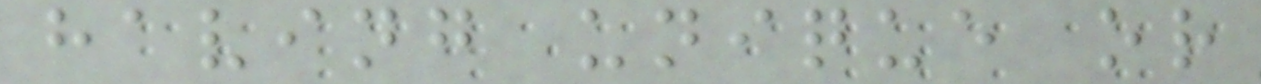having unique or
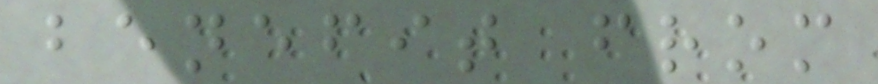benefit from
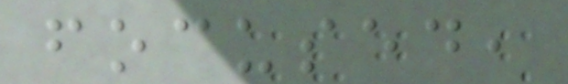focused,
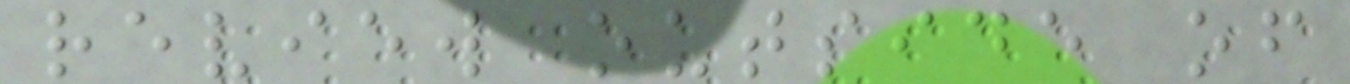review outside of
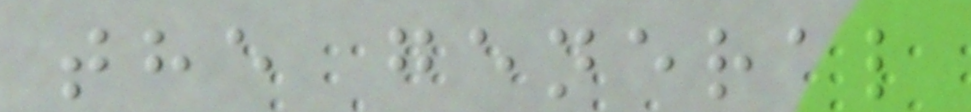the general
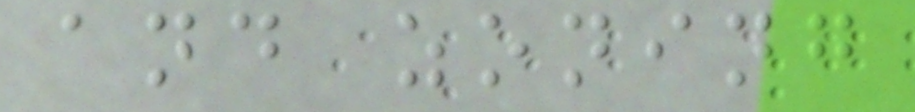and zoning
